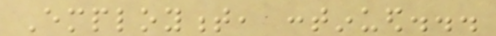Employment, continued...
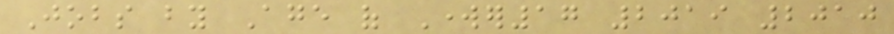Jobs by Age of Worker17 2019 2010
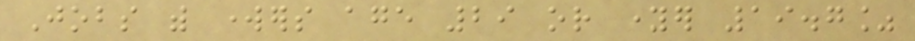Jobs with workers age 29 or younger 19.7%
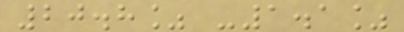20.8% -1.1%
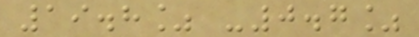19.8% -0.7%
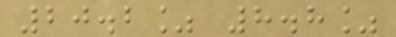20.2% 8.8%
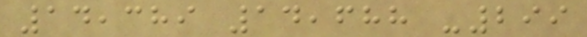14,389 14,688 -299
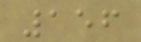156
